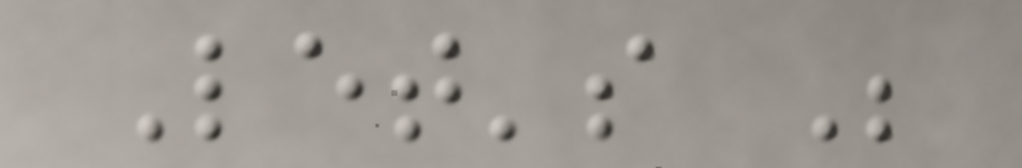Let's Be
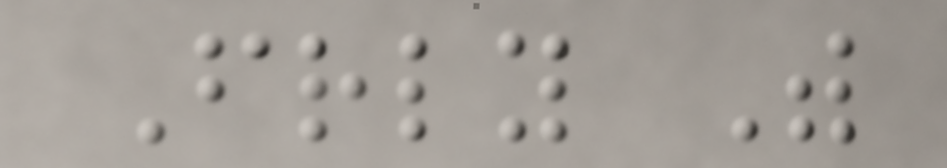Friendly With
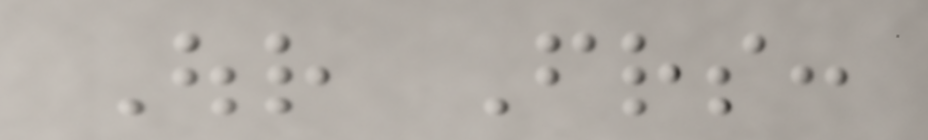Our Friends:
